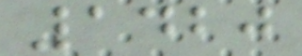1420
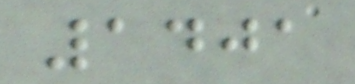1401
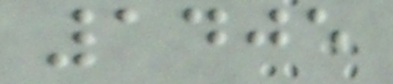1405
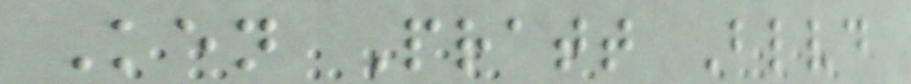Ken Pratt Blvd
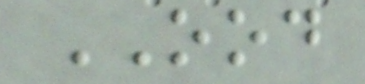OOD
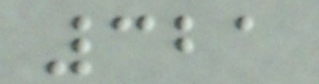321
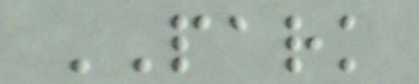PARK
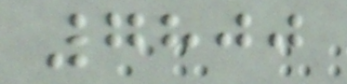7800
